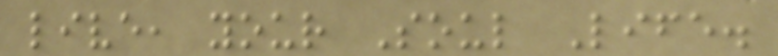live, your Soul Life.
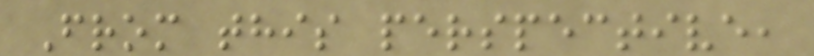From this perspective,
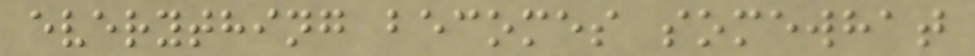everything becomes somewhat
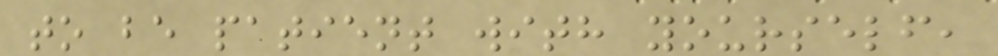to be patient with yourself,
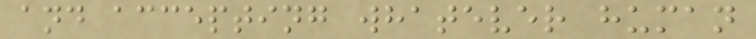and accepting whatever human
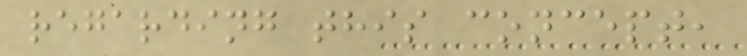regarding this concept,
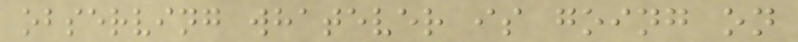observing whatever is going on
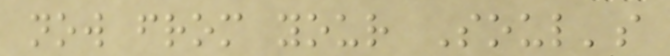now from your Soul's
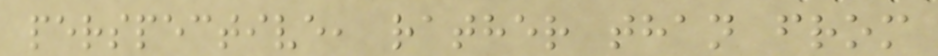perspective, rather than from
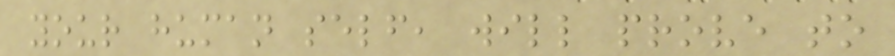your human self, will prove to
